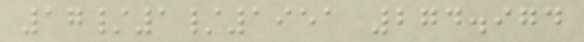17/1/1951 274.974
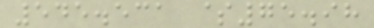545.531 $75.98
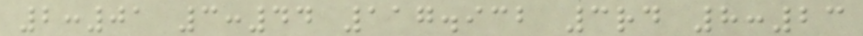2:01 3:44 117.932 3rd 8:23
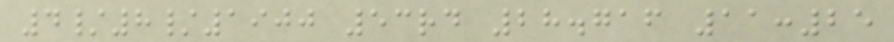4/8/1900 53rd 28.716 11:25
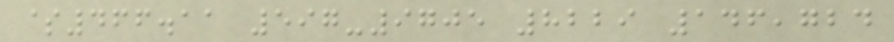$466.11 597-9705 8229 146,724
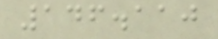146.110
